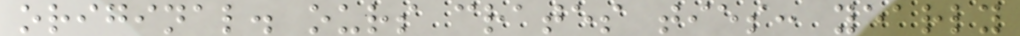original. ours crates ties: yearly
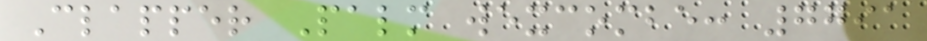Clapper Palm wexcombe: 7791
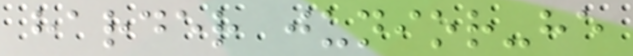harder junior-he
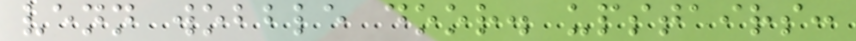venn wobble door. upstairs:
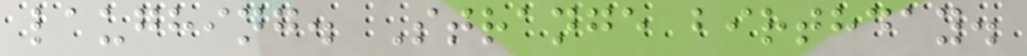laughing. Strange birthday.
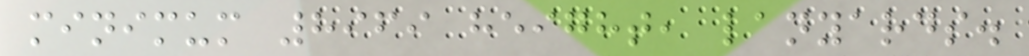minimum 8969 height, lanyards.
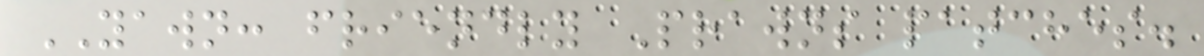YAWN: friendly Prawns patches.
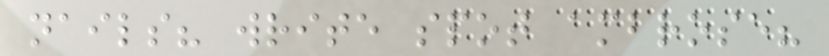nails? write spot ambrose?
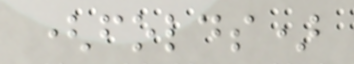(folds)
